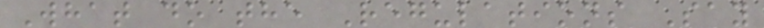What do the Regulations Say
